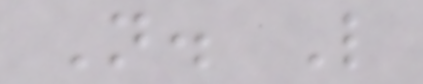N. L
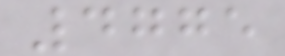4775
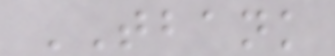TBANK
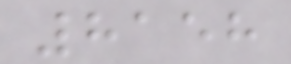8158
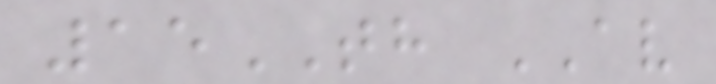15TH AV
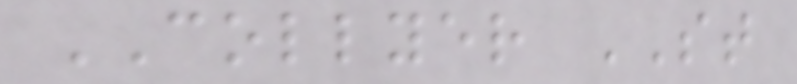COLLYER ST
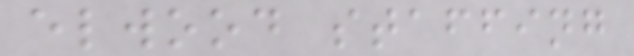elwood staffing
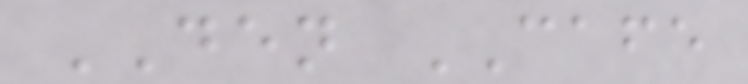DEN CAFE
